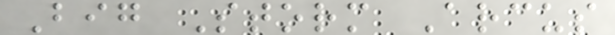Big Storm Arcus
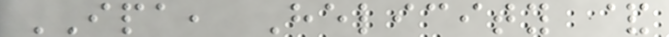IPA, Helicity &
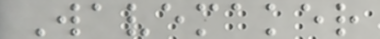Wavemaker
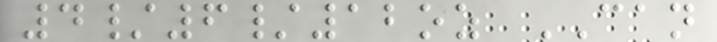4/6/12oz CAN
